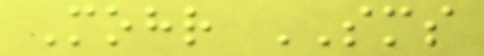Mohr SMS
